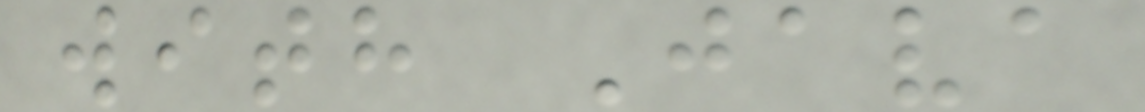with Java
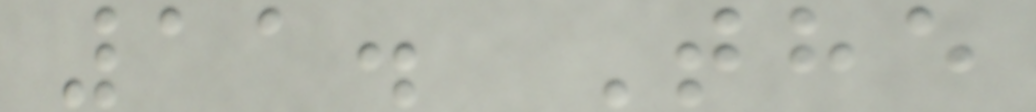11. The
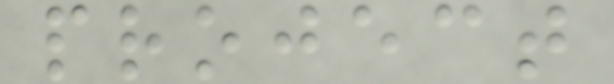project
